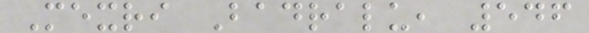Mexri Badralu, 546
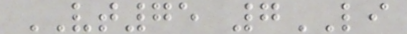VT75 7LI
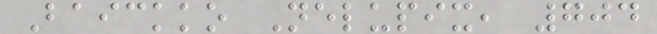Baickko Nelupix, 704
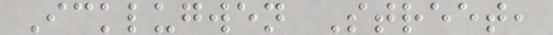Icklugwen Street,
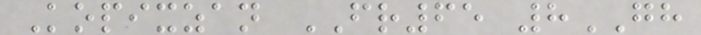Kopixzan FR65 8GH
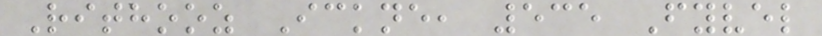Rithooz Ickne, 535 Fyvel
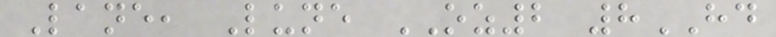Lane, Lune OZ2 8HD
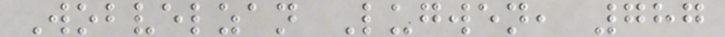Wobvelzan Lugwen, 787
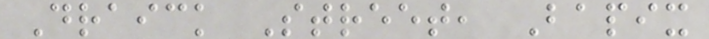Draick Street, Bapix
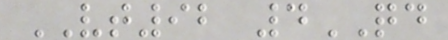VT92 4QD
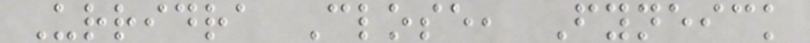Urridra Close, Fyneick
